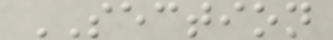SECTION
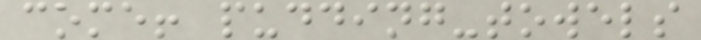come! pudding-towels
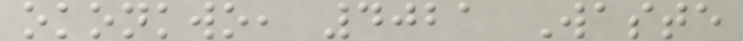okonkwo, 4021 Waste
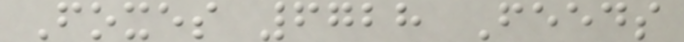Foxes 6728 Feeds
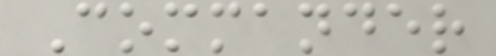Commander
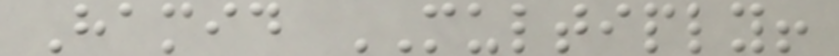Hamid MULTIPLY!
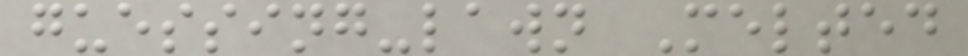guessing-lawn Melted
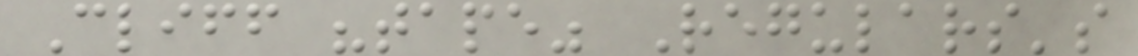Cliff "tape" Regulars's
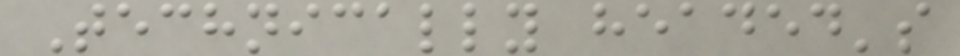Technically headed's
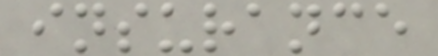insurance
